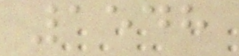1548
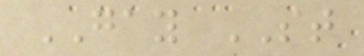GAY ST
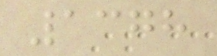1378
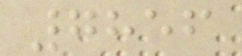7856
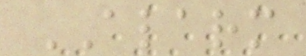ALARM
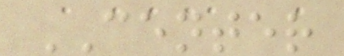CENTER
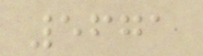5671
